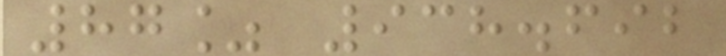87% 938.692
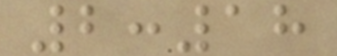2:18
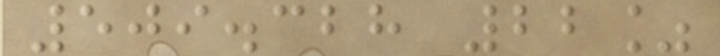509.328 22%
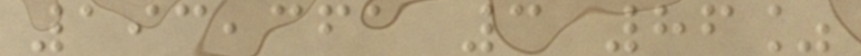193,361 3 86%
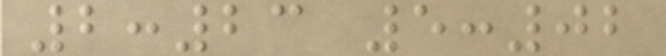2:23 5:02
